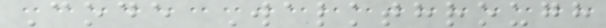Code Walkthrough
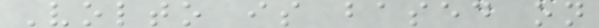Volto is based on
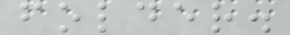folder.
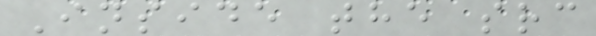Inside the src
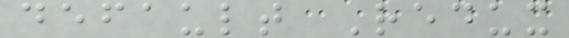default Redux
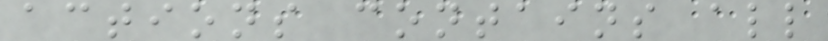actions contains all
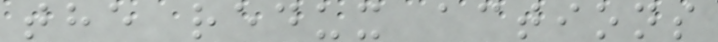the redux actions
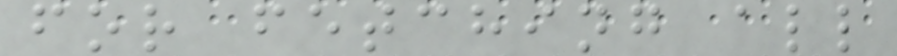for fetching all
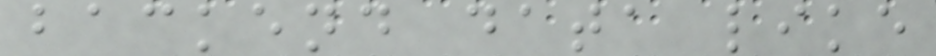backend data like
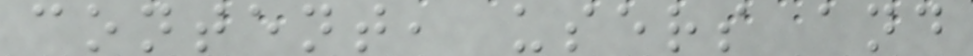content, users and
